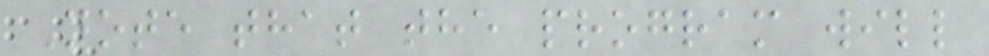Note that the program will
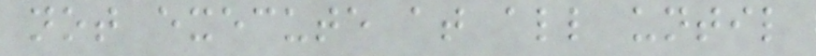not execute at all until
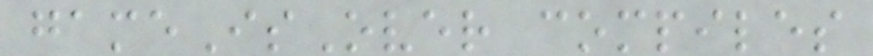gameIsOver compiles
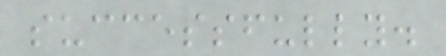successfully.
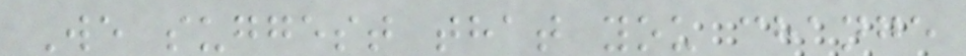We suggest that you change
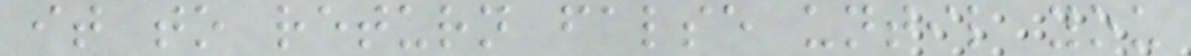it to return false until you
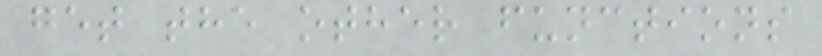get the other functions
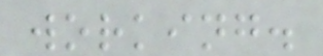working.
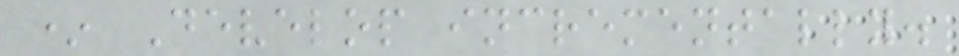* Develop incrementally.
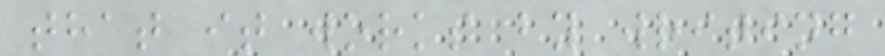that it works by writing
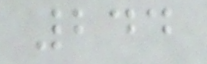244
